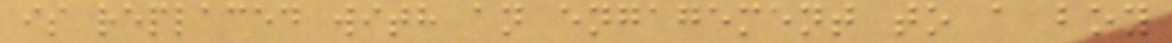is replaced with an engagement to a boy
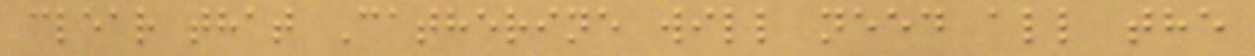clear that Catherine will need all the
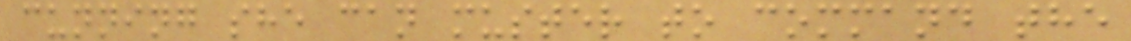cunning she can muster to command the
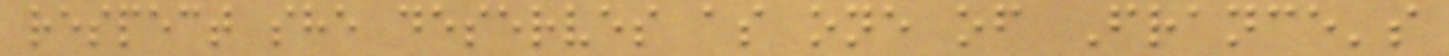respect she deserves as one of France's
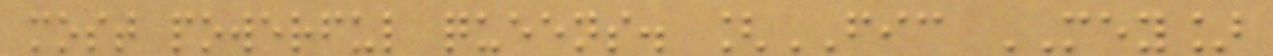most powerful queens. [FIC MEY]
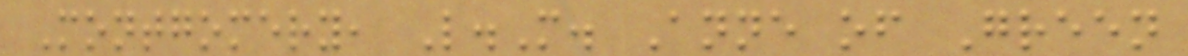Montgomery, L.M. Anne of Green
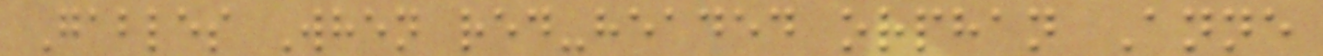Gables When red-headed orphan Anne
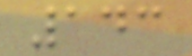143
